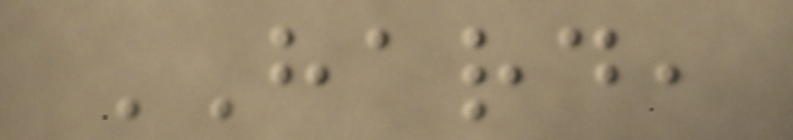HARD,
